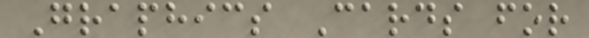Graphics Cards for
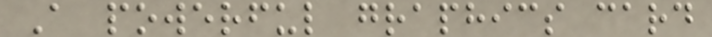A powerful graphics card
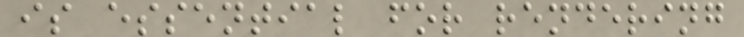is essential for rendering
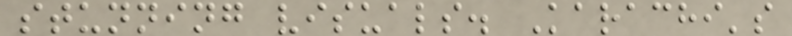stunning visuals. Karachi's
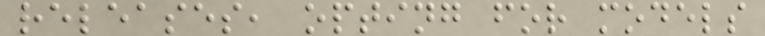releases, opting for models
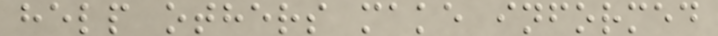help others make informed
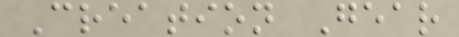Creation Gear
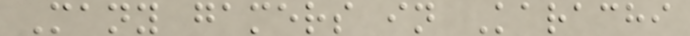Many gamers in Karachi
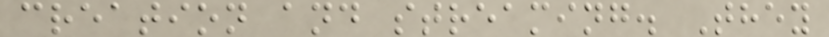creation and streaming. They
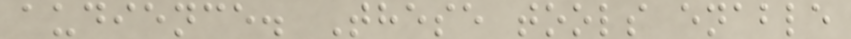audience. These tools enable
